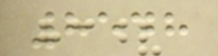8548
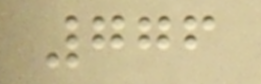776
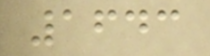1643
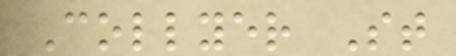Collyer St
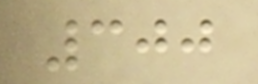300
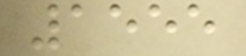1555
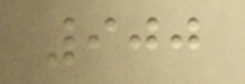900
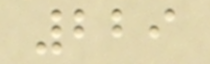229
